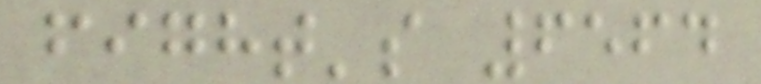fight's 6564
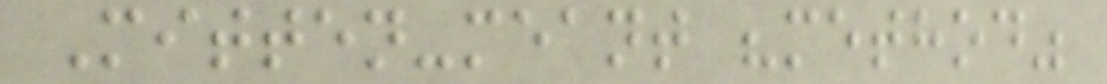Mitten-meant "method"
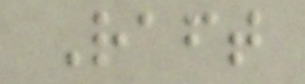Raft
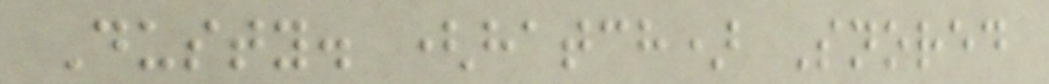Dusty. (hatch) Snored
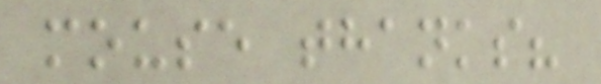mouse thanks?
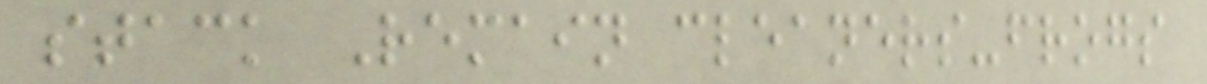stack Remain cleaners-frogs
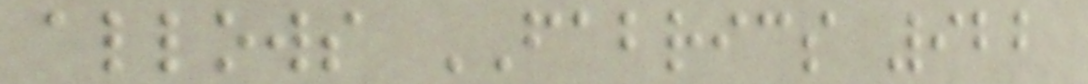allows FABRICS 922
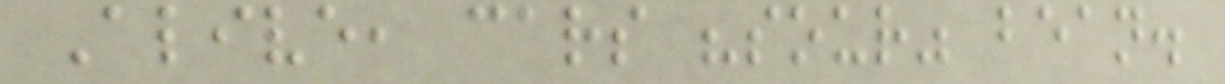Alive, cars "sour" bean.
